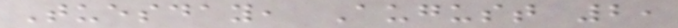Tuesday, August 2,
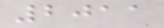2011
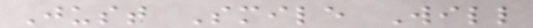Just Smile Will
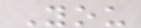You
